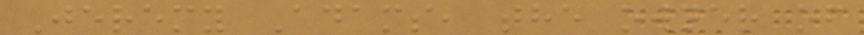Jeremy Adams, the owner of
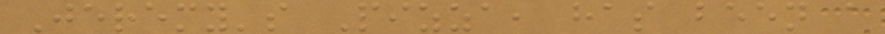Jeremy's Pizza, has been a
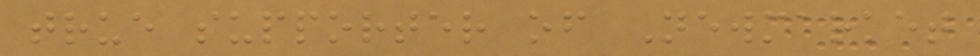true supporter of Newmarket
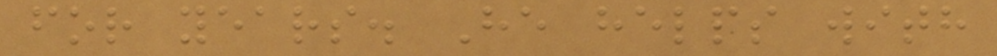for years. He helps with
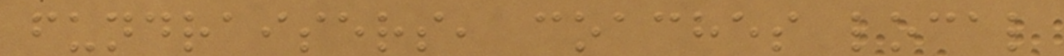fundraisers, coaches local
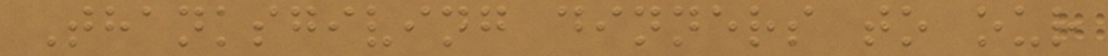Thanksgiving dinners to our
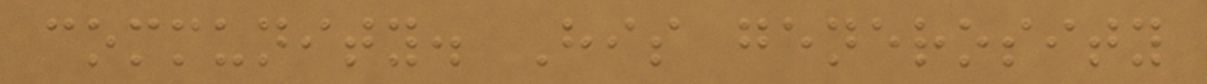community. His generosity
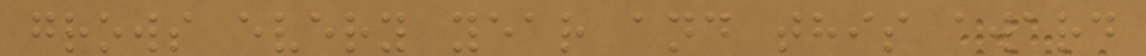grows every year and this award
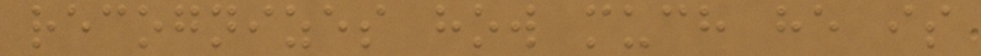recognizes how much he is
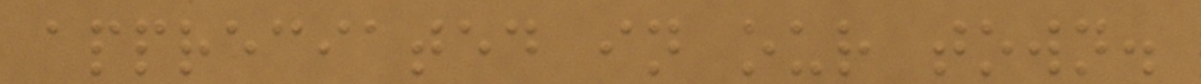appreciated in our town.
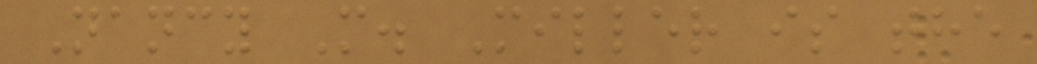Nancy M. Miller is the
